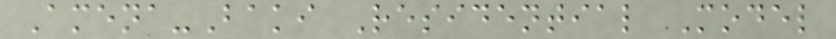Amena-Baki Residential Model
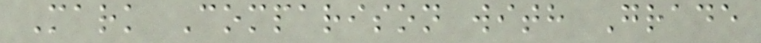Mark Comparison with Grade
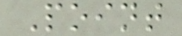Point
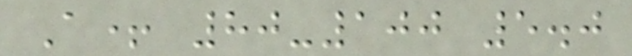A+ 80-100 5.0
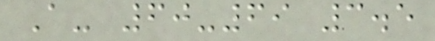A- 60-69 3.5
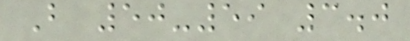B 50-59 3.0
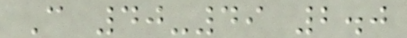C 40-49 2.0
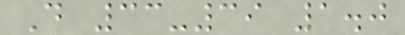D 33-39 1.0
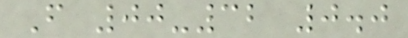F 00-32 0.0
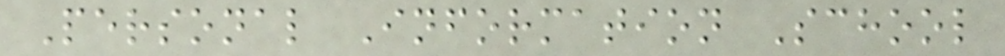Personal Information School
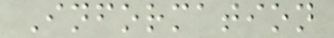Information
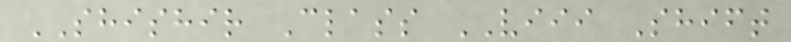SHISHIR Class VIII Shift
